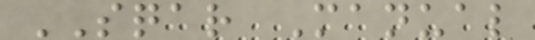SQAR Manual
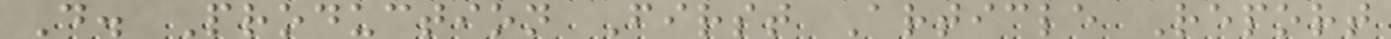D. Production First Article Report
